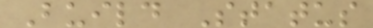Build Status
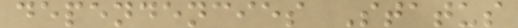dependencies Status
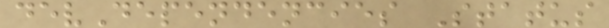devDependencies Status
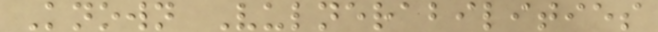Known Vulnerabilities
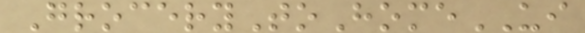GroceryToHomeUI
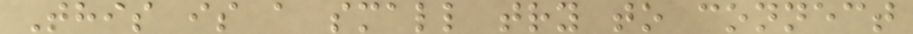This is a small try to connect
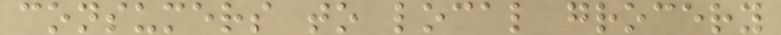consumers to local grocery
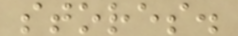stores.
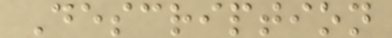Description
